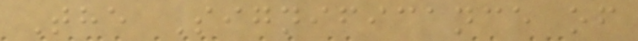The Significance of
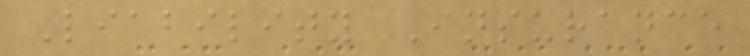Liability Insurance
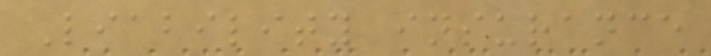Liability insurance
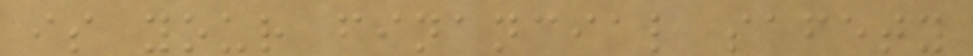is your financial safety
